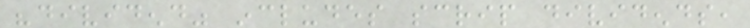"dividend" includes scrip dividends,
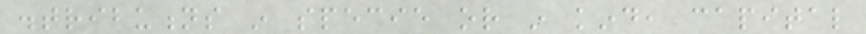distributions in specie or in kind, capital
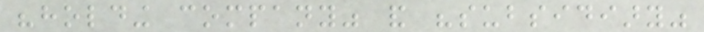"holding company" and "subsidiary"
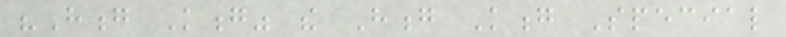"Hong Kong" the Hong Kong Special
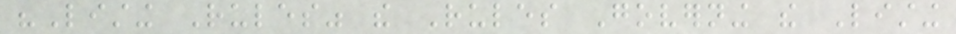"Listing Rules" the Rules Governing the Listing
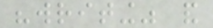"writing" and
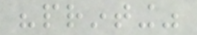"printing"
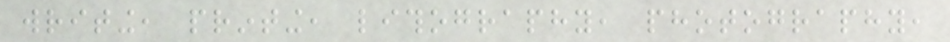writing, printing, lithography, photography,
